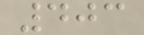403
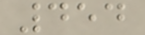454
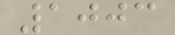1003
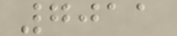7011
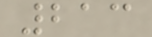213
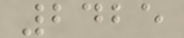2425
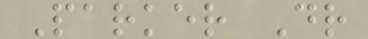Parker Dr
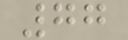77
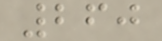260
